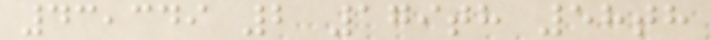43,349 2 179th 58th
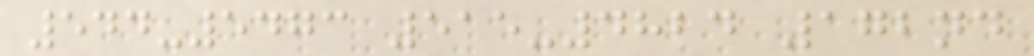544-5473 515-4824 172nd
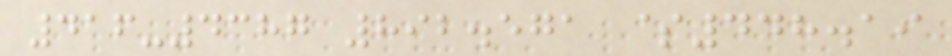416-4387 892.571 $448.19
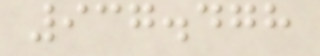937.478
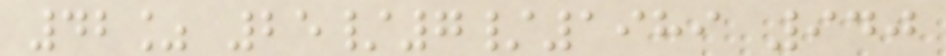42% 25/7/1989 940
